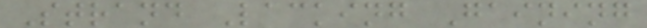Strand Lacking Gaining
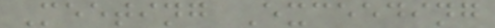Meeting Exceeding
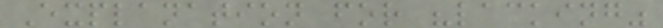Explanation for "lacking"
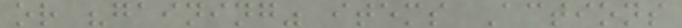or "gaining" items Actions
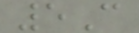5C
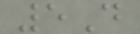5D
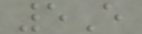5E
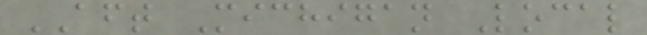AFT Michigan Local
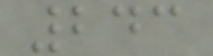243
